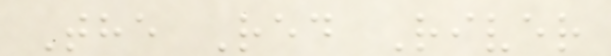The Red River
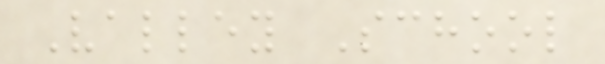Valley School
